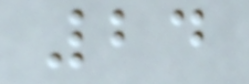24
